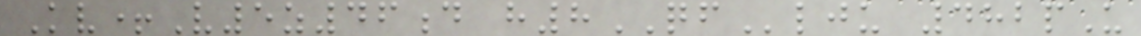Kv+V5z46d h8QFlju 482pU
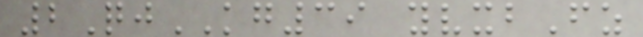2QjKG39 yvxbFz
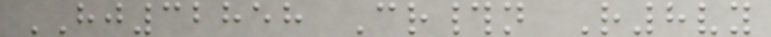HJ32858 Cr#n R8vy
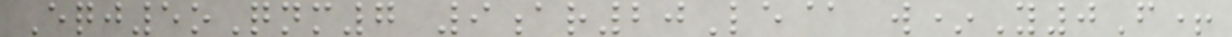Eqj5oQnm7 9ar20Le@ w*Y0F+
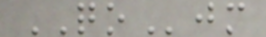QOjm
